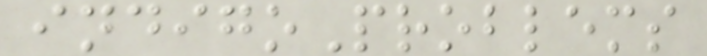indigoProblems
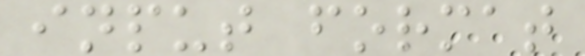input format
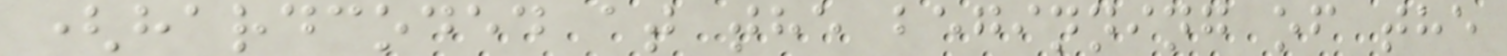(hardcoded at the beginning of the
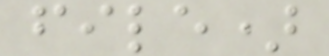file)
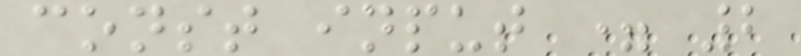const input = 2
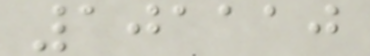101110
